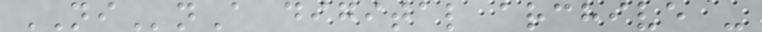NInA digital archive -
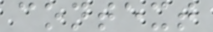context
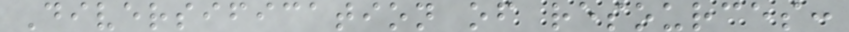Diversification of resources:
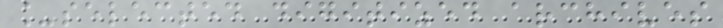_selected digitized archives
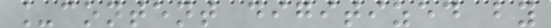_content digitized by
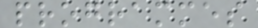programmes
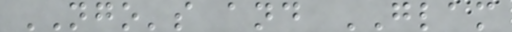NGO's and GLAM
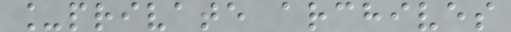_private archives
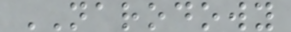NARODOWY
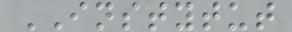INSTYTUT
